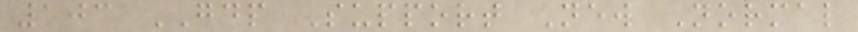103 GDP Support New Normal
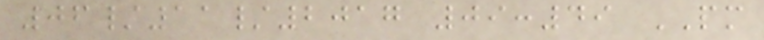06/11/2017 09:49 PM
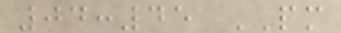04:45 PM
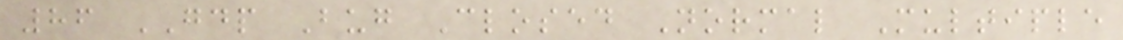86 GDP Bug Closed Normal Multiple
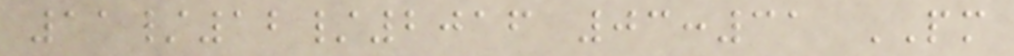11/12/2016 03:31 PM
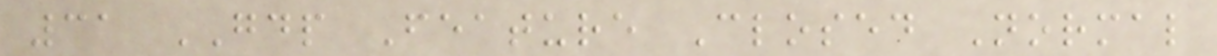31 GDP Feature Closed Normal
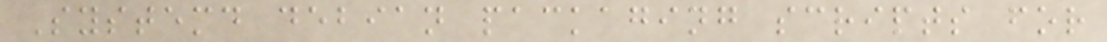Systemd debian packaging scripts for
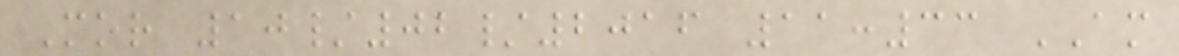Mor 10/02/2016 11:33 AM
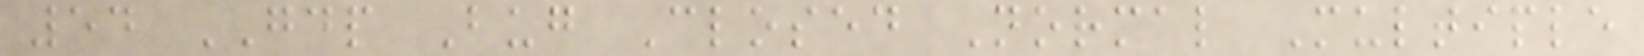54 GDP Bug Closed Normal Multiple
